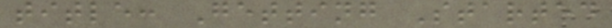title: Getting Started
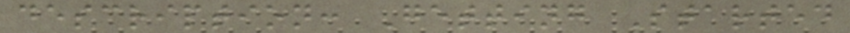description: Getting Started
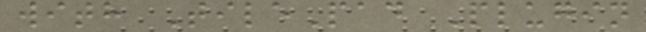with TilePad Plugin
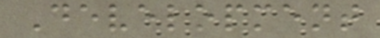Development
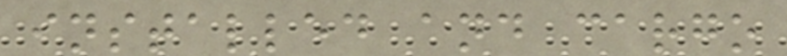installed and cargo
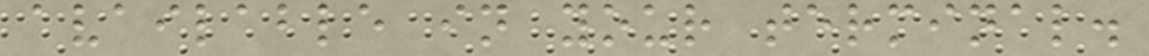available in your terminal.
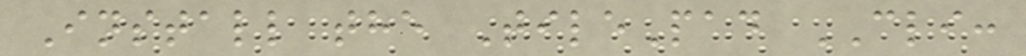Install the TilePad CLI:
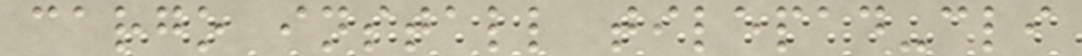cargo install tilepad-cli
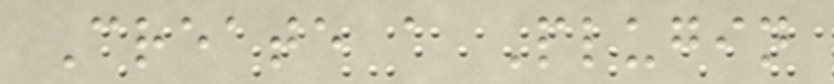Create a Plugin
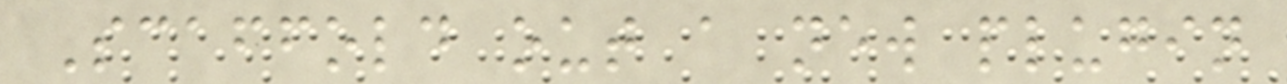Scaffold out a new plugin
